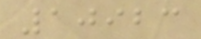10923
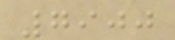7900
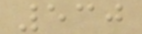530
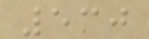530
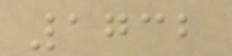1732
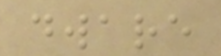dware
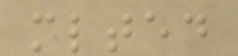mlted
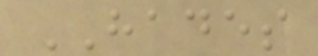HADES
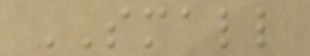SMALL
